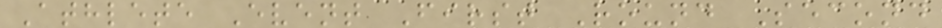Athlete Event First Round Second
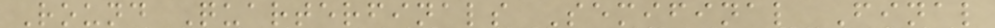Round Quarterfinals Semifinal Final
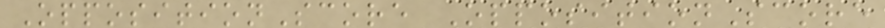OppositionScore OppositionScore
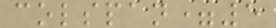colspan=5
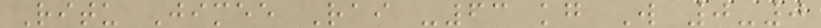Ritu Jimee Rai -63 kg W 0-0
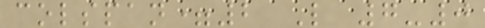colspan=2 L 7-0
